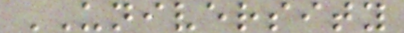UNIVERSITY
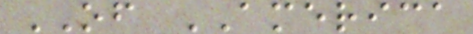OF AMERICA
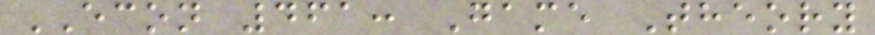ECON 461: Game Theory
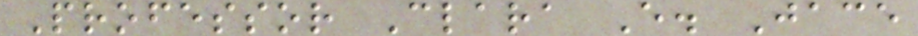Professor Clara E. Jace
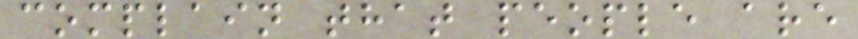complain that people are
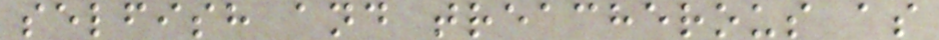selfish and treacherous as
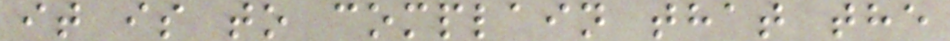it is to complain that the
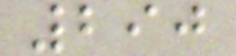290
